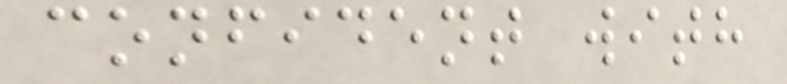confident with
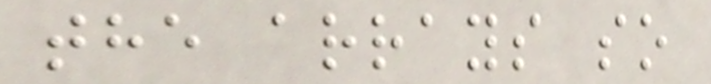the arrays so
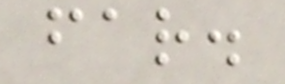far.
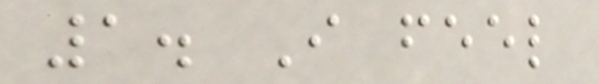1. I feel
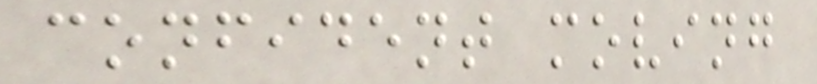confident moving
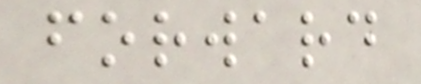forward
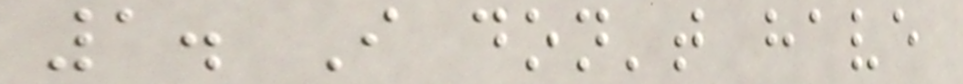1. I don't have
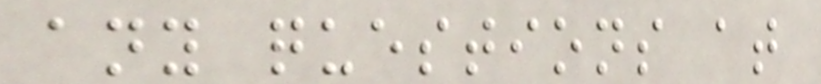any questions at
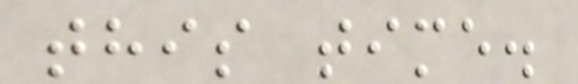this time.
